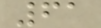61
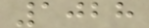1028
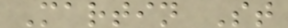Martin St
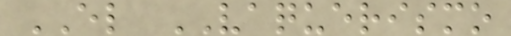EL VAQUERISMO
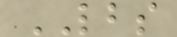LBS
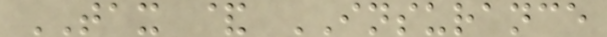TAX & INSURANCE
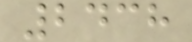2438
